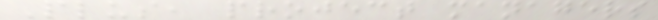Plus, project managers
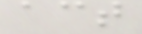act
